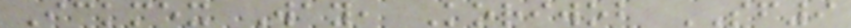Ickmex Way, Koriwob SF9
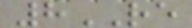8RE
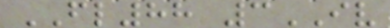FL88 3IV
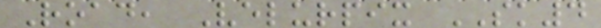Road, Velurpix SK4
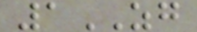1ZG
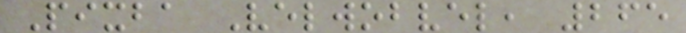Pixba Velwobvel, 265
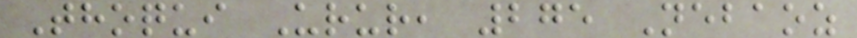Thoqui Urur, 275 Nebaoz
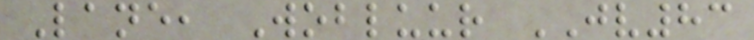Lane, Wobluur JV83
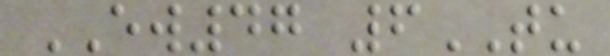EW47 6TU
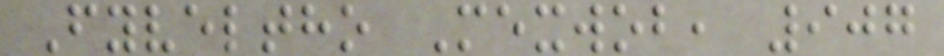Fyveltho Mexwob, 907
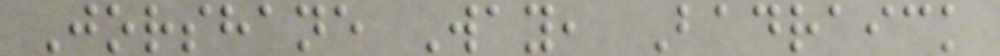Jorshane Way, Badraick
